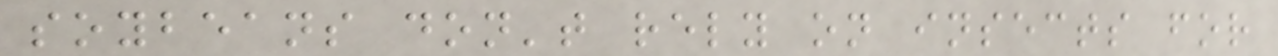soybeans don't rely on insects for
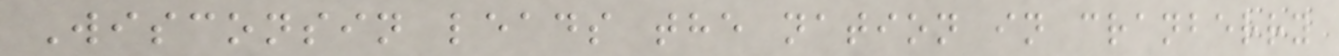Wisconsin leads the nation in cranberry
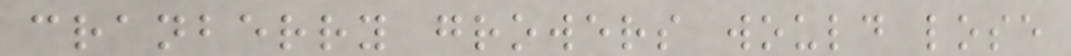cranberry growers would lose
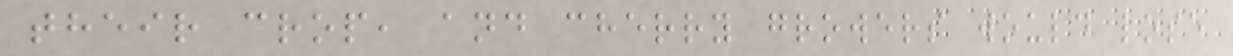their crop, and cherry growers would lose
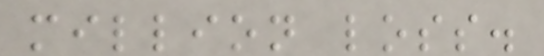million loss.
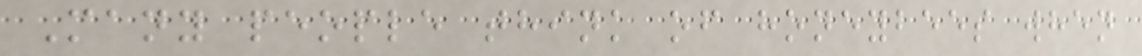Many people think of honeybees when
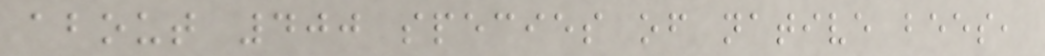about 400 species of native bees,
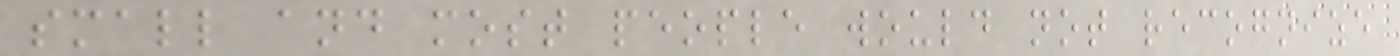small and most people would not recognize
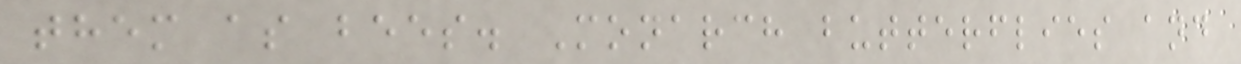them as bees. Monarch butterflies and
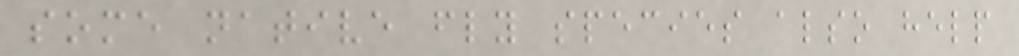some native fly species also help
